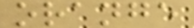orange
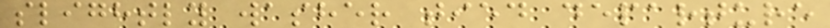slightly washer tied departure
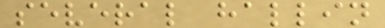several hallin
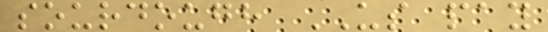sourdough US pay
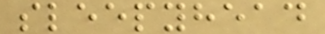sleepyhead
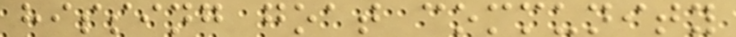hissing goat community
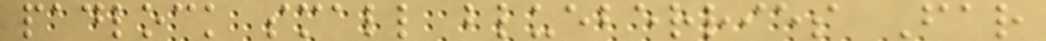padlock small blueberries Far
